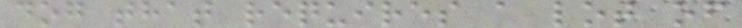dog that requires a lot of
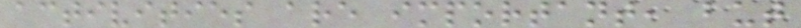activities are important, but
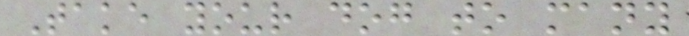Take your dog to many
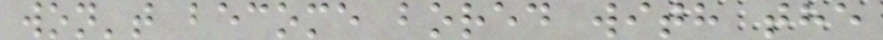won't become bored with the
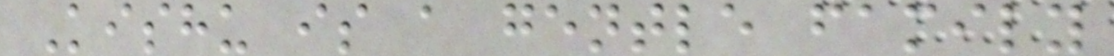Kishu is a gentle family
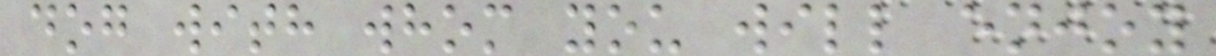dog with whom you will enjoy
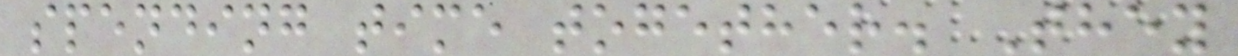spending time together. They
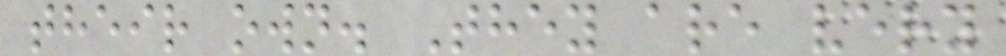their own. They are very
